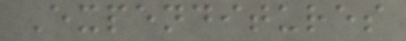Expenditures
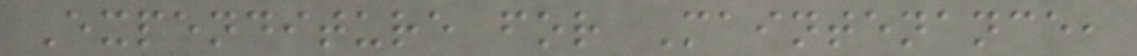Expenditure for Maintenance,
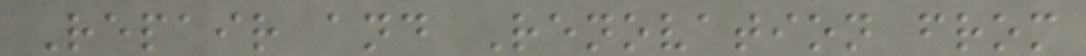Repair and Renovation from
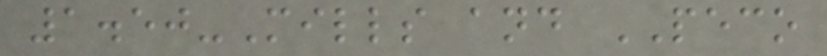1.50-Mills and PECO
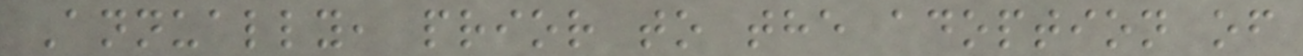Annually, prior to the adoption of
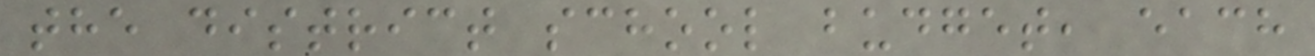the district school budget, each
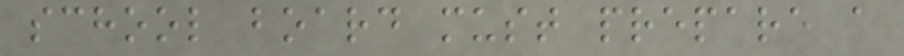school board must prepare a
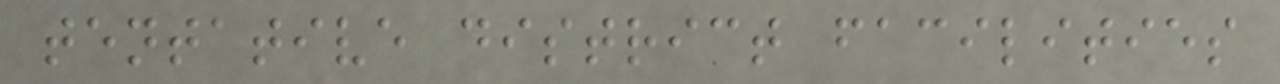tentative district facilities
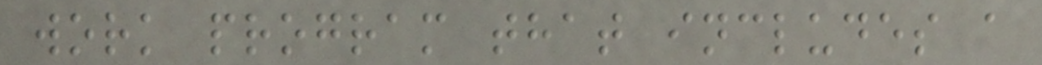work program that includes a
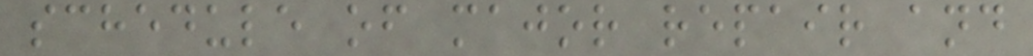schedule of major repair and
